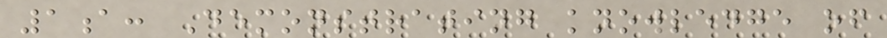1a: Demonstrating knowledge of
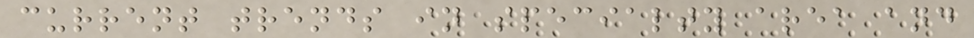current trends in specialty area and
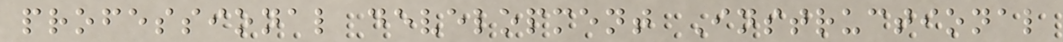professional development Instructional
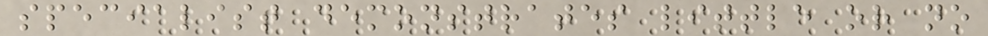specialist demonstrates little or no
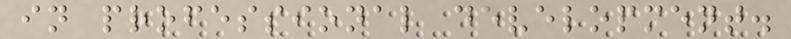in professional development.
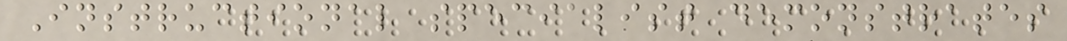Instructional specialist demonstrates
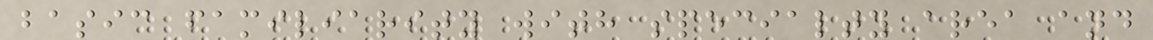basic familiarity with specialty area and
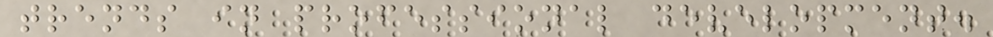trends in professional development.
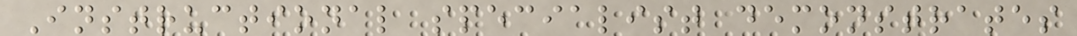Instructional specialist demonstrates
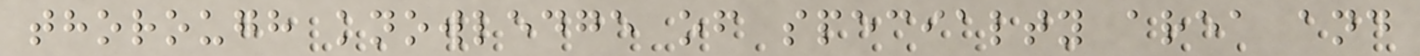thorough knowledge of specialty area and
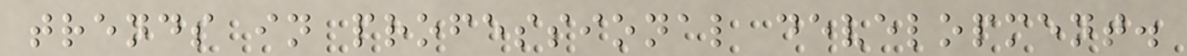trends in professional development.
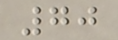70
